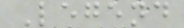Legend
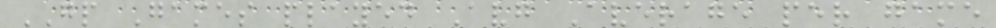GP Games played Avg Average per game
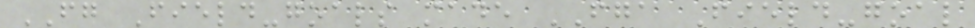FG Field-goals made FGA Field-goal
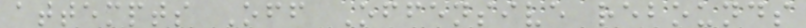attempts Off Offensive rebounds
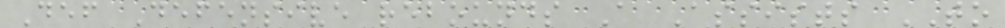Def Defensive rebounds A Assists TO
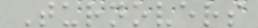Turnovers
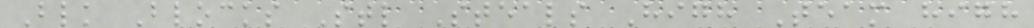Blk Blocks Stl Steals High Team high
